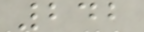242
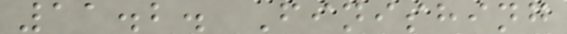11.2. Finishing
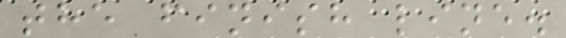the finish line.
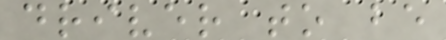driver to be
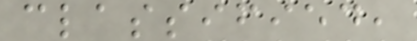classified,
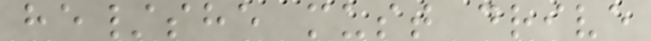he/she must drive
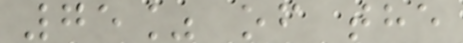75% of the
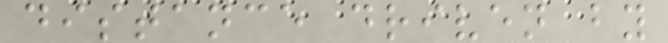distance driven by
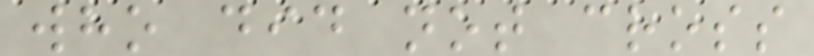who did not cross
